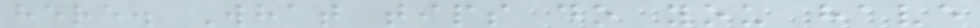here. What tips do you have
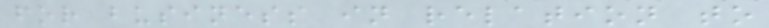for business in relation to
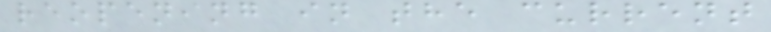reopening in the current
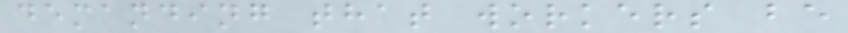demanding that workers be
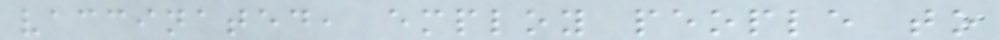vaccinated, employ people to
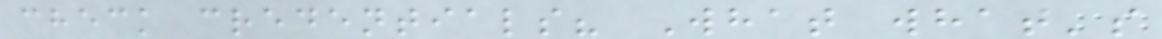check credentials? What what's
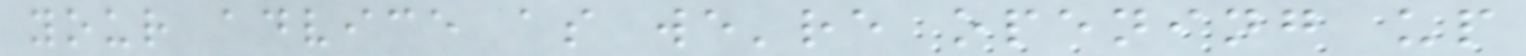your advice as we're opening up
